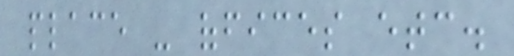place - offices etc.
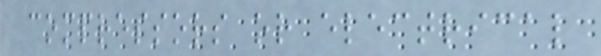compressors or electrical
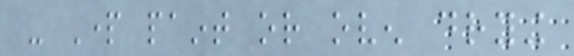- Part paint or oven drying
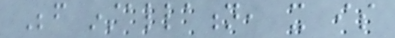Before installation, it is
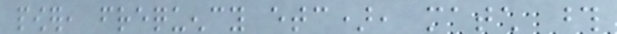power, frequency etc), match those
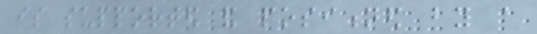is supported and positioned by a
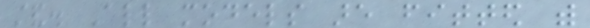stand. All models are fitted with
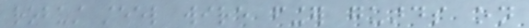robust steel wire finger guards on
